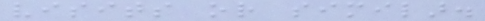visits or similar.
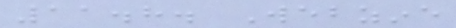11.8. Webzine
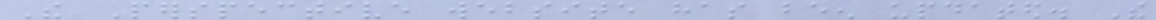The Perspective website has been updated. The
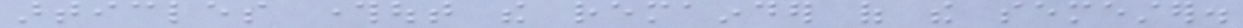articles throughout the remainder of the semester.
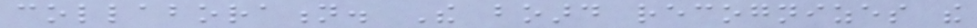collaboration. The board recognizes the
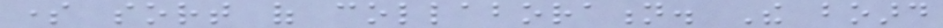some sort of collaboration. The board
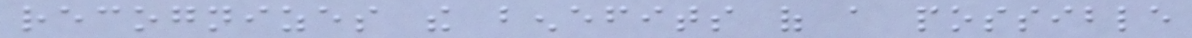recognizes the benefits of a possible
